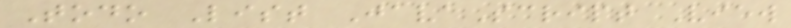Todo List JavaScript View
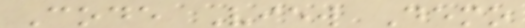Code View Demo
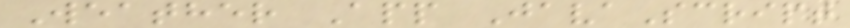Weather App JavaScript
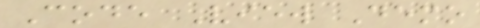Code View Demo
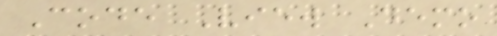Code View Demo
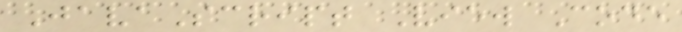JavaScript View Code
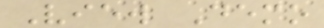View Demo
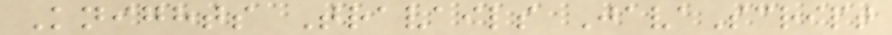Knights Travails JavaScript
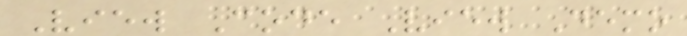View Code View Demo
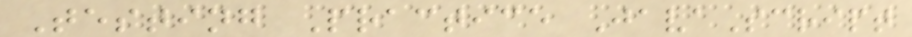Testing Practice JavaScript
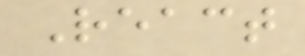React
